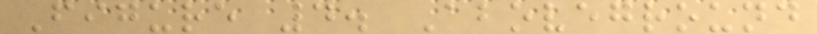Figure 4. Aboveground
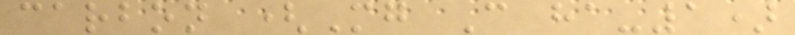carbon (Mg C ha-1)
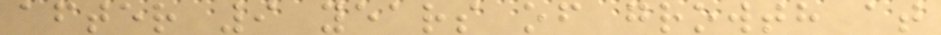after 9 years of growth at
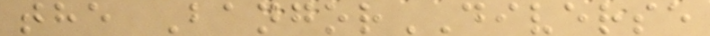the BangorDIVERSE
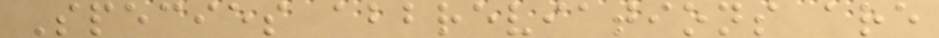Species abbreviations are
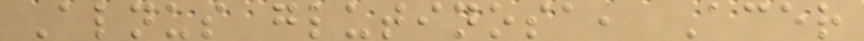Alnus glutinosa, Acer
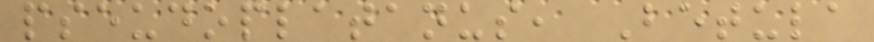pseudoplatanus, Betula
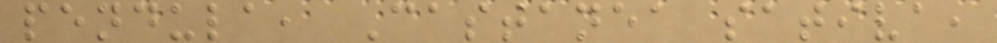pendula, Castanea sativa,
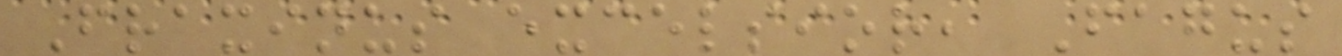Fraxinus excelsior, Fagus
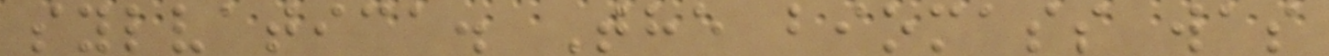sylvatica. The biomass was
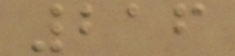216
